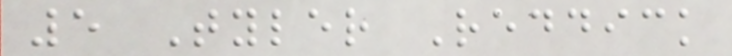5 Tyler Reddick
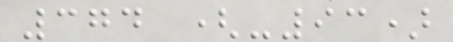374 (-93)
